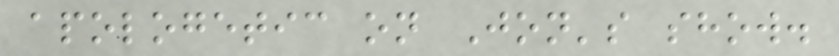apologetic on Jon's show.
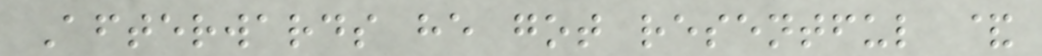Afterwards he got resentful &
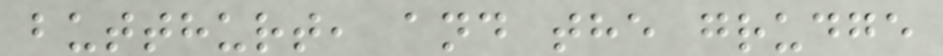butthurt, and the grudge
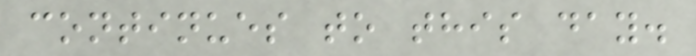continues to this day.
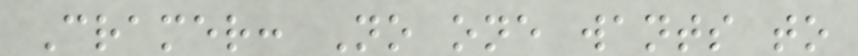Cramer: No one wants to
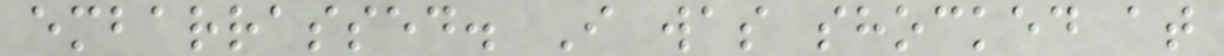embarrassed. I was shocked at
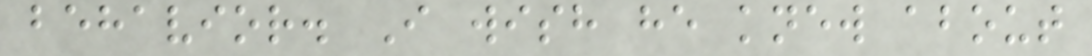behavior. I wish he knew about
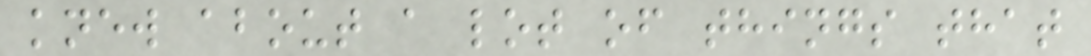knew about a lot of things that
